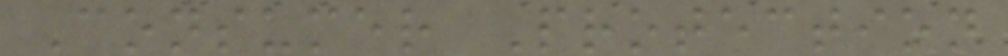Consumer Protection
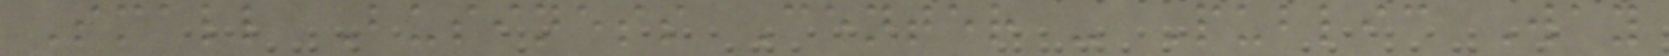Small Business Center - Public Way
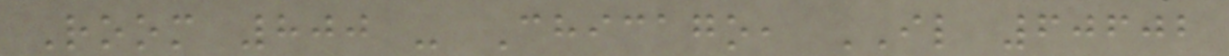Room 800 - Chicago, IL 60602
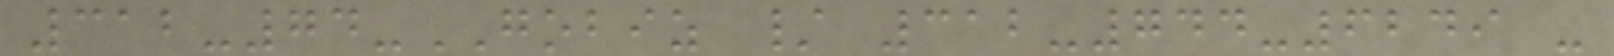312-74-GOBIZ / 312-744-6249 -
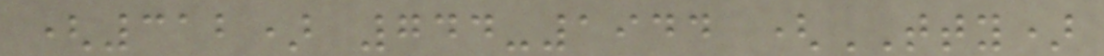(312) 744-1944 (TTY)
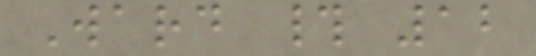Ward # 12
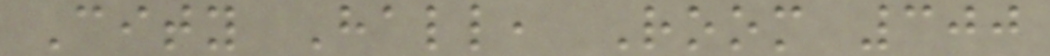City Hall, Room 300
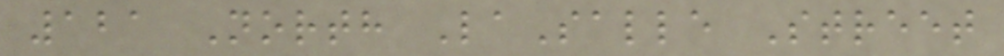121 North LaSalle Street
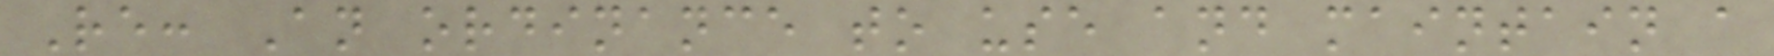Re: An ordinance to use and maintain a
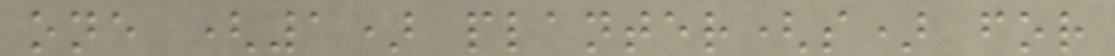one (1) planter(s) for
